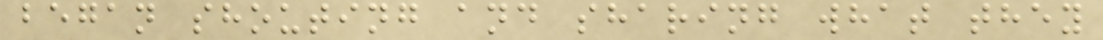began shouting and sharing what they
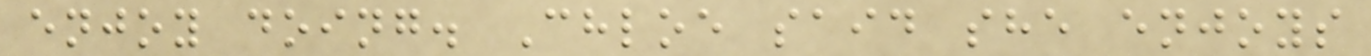enjoy doing. Chloe said she enjoys
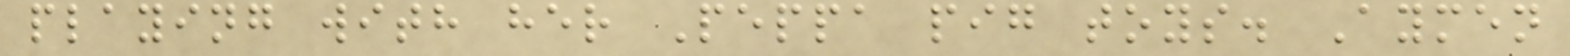playing with her Peppa pig toys. Aymen
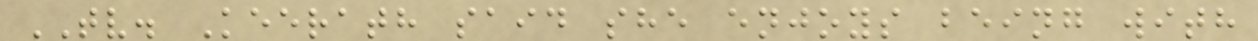TV. Keerath said she enjoys being with
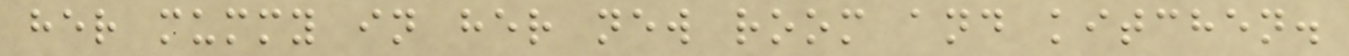her mummy in her new room and kitchen.
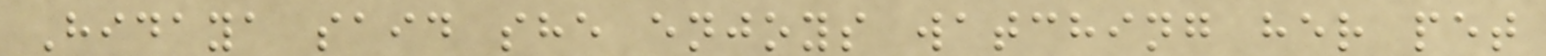Hidaya said she enjoys watching her pet
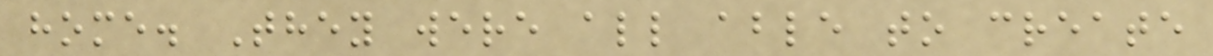home. They were all able to create
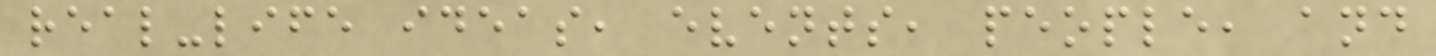real-life ideas, events, people, and
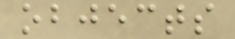objects
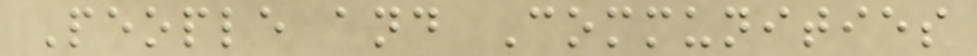People and Communities
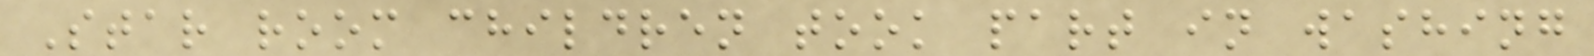Star room children took part in washing
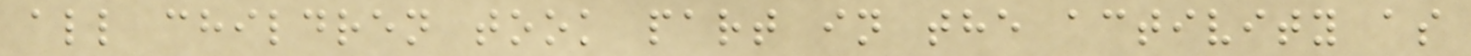all children took part in the activity as
